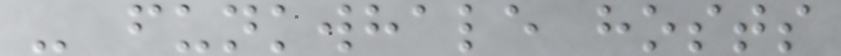- funkwhale hosts
